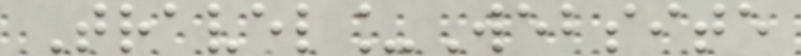Travel_Website
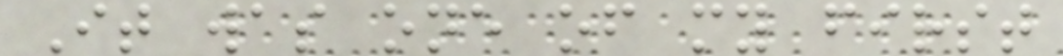It was one of my first
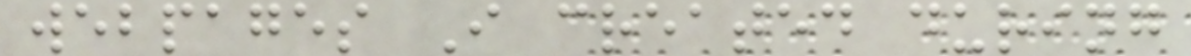webpages I created during
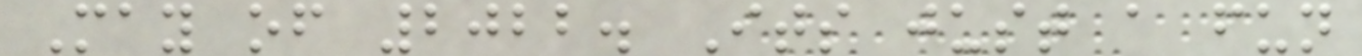May of 2022. Its just a fun
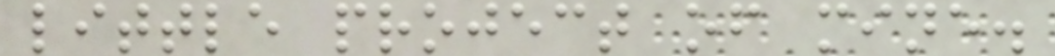little project of mine.
